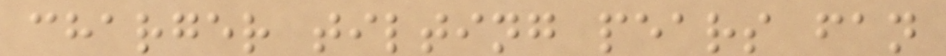charger tilting pears fan
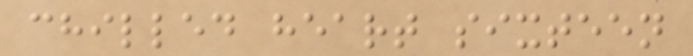chilled heart sixteen
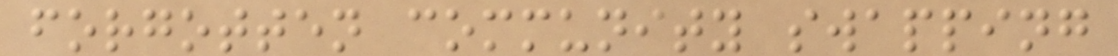forgotten community swapping
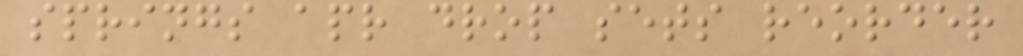springs apr drop sets reorder
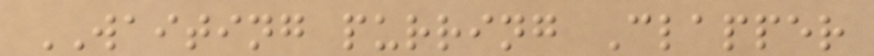WAITING purring Clapper
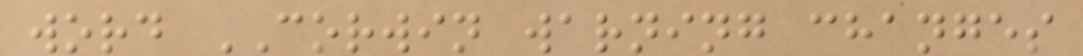word CORWIN warning changes
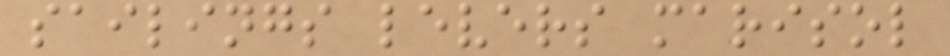sailings levers marisol
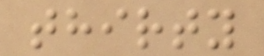thirty
